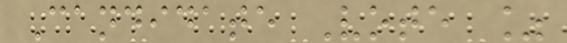Candidate Vote %
